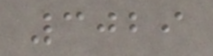3029
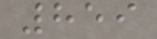859
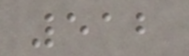512
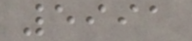5991
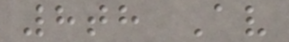8th Av
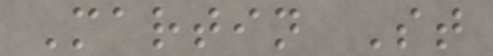Martin St
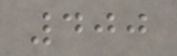400
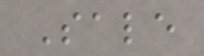Sale
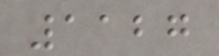1127
